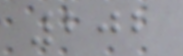202
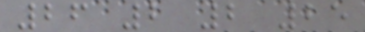26 2 2 25
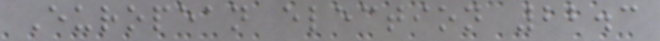European election 22.3
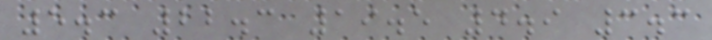5.3 22.3 19.5 4.9 3.3
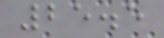25.5
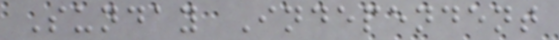Sunday Independent
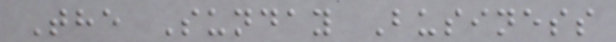The Sunday Business
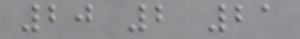20 2 21
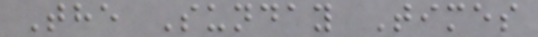The Sunday Times
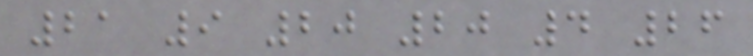21 9 20 20 4 26
